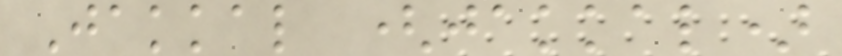Jakkal (jakkal)
